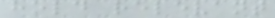hold relevant
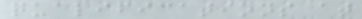qualifications at
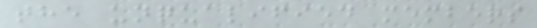the unqualified members
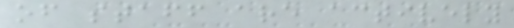of staff are actively
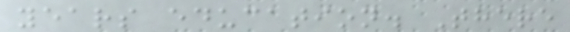years education. There
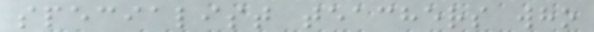specialist teachers who
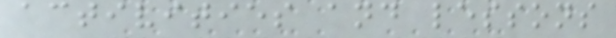activities and lessons
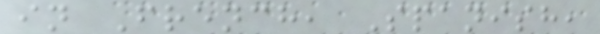in French, Spanish,
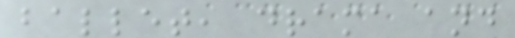ballet, drama and
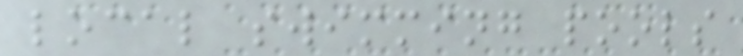local swimming pools
